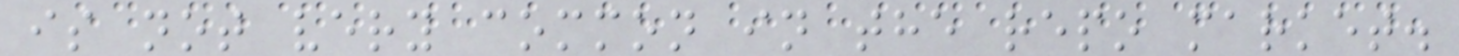is not very common in the repo market.
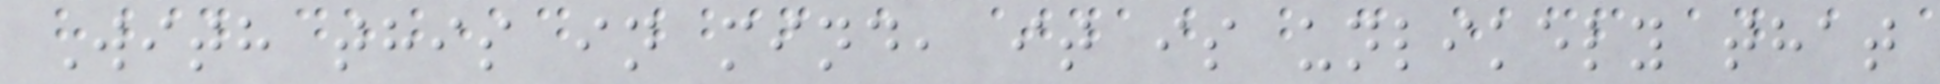With this in mind, it is unlikely that
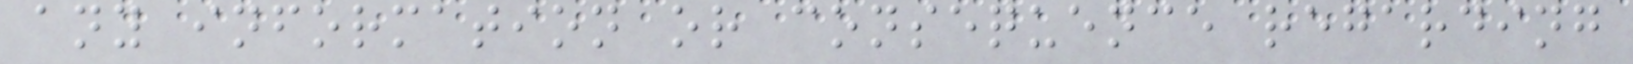any information or consequence regarding
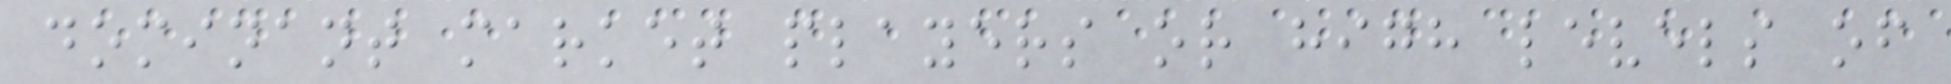dominant market players or high levels of
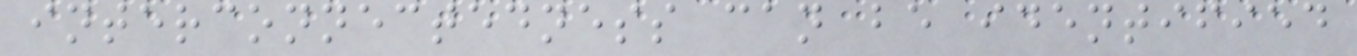interconnectedness can be identified
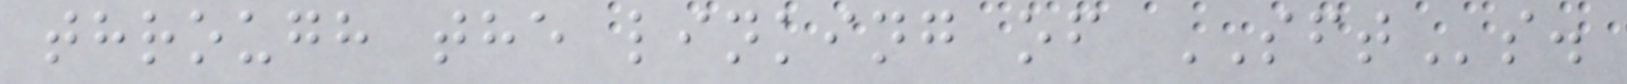through the linking of SFTs.
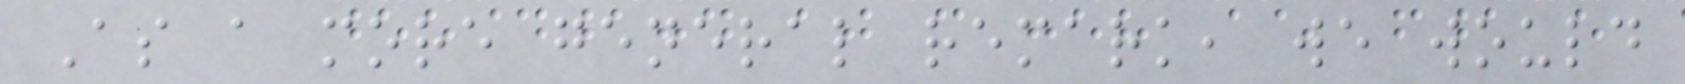As a more general remark, we would
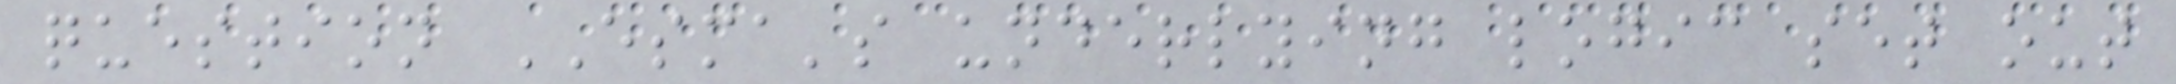question ESMA's underlying logic set out
